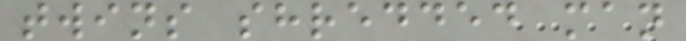twins shredded man
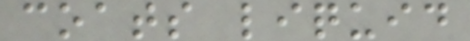coats liquid
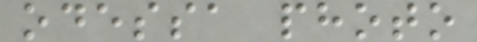odessa photo
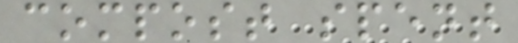compost spent
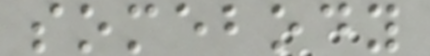somebody
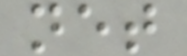net
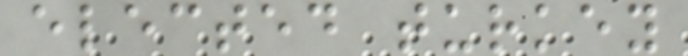elected turkey
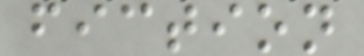fiction
